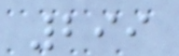299
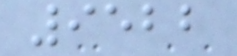9522
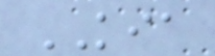KIA
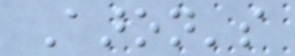Aaron's
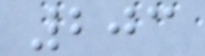203
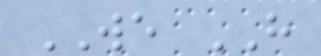WE HAVE
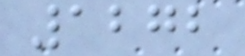1272
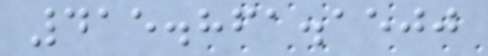415.861.1500
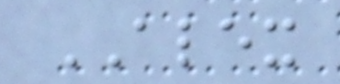ALEX
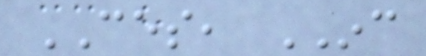CES, INC
